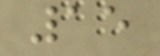15
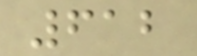612
